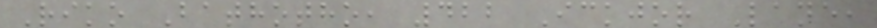Riko Bathotho, 422 Ickjor Lane,
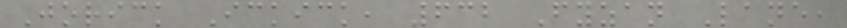Jorick Ickick, 632 Fyzan Lane,
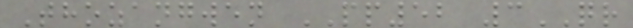Thozangwen PP52 3QR
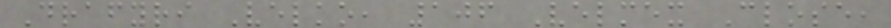Drafyri Velko, 106 Velmex Close,
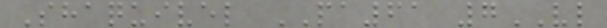Shaquivel PA61 7VL
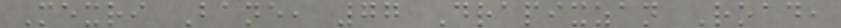Mexri Bane, 77 Drapixzan Road,
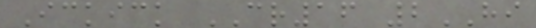Ickick CR16 2HI
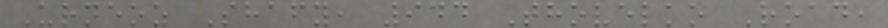Urneoz Shafy, 944 Thovelko Road,
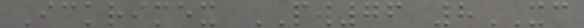Ickrimex PW76 8XC
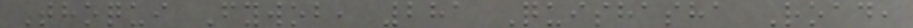Thoqui Fywob, 281 Quishasha Road,
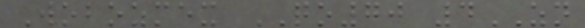Wobozmex QO70 4ZN
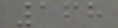168
